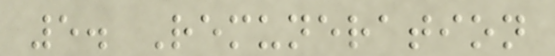5. Remuneration
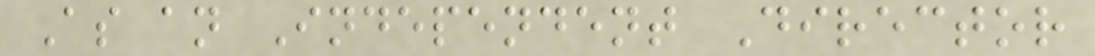As an Independent Director
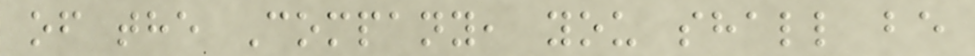of the Company, you shall be
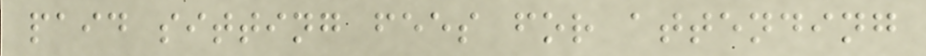paid sitting fees for attending
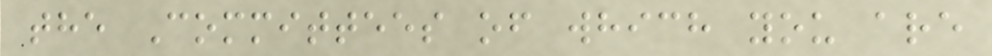the Committees of which you are
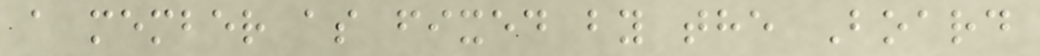a member as fixed by the Board
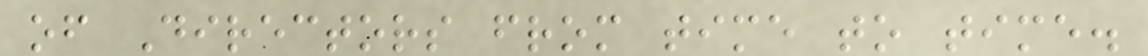of Directors from time to time.
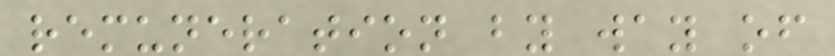remuneration by way of
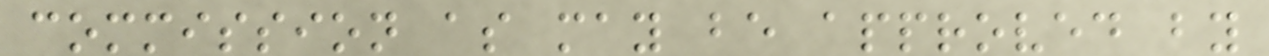commission as may be approved by
